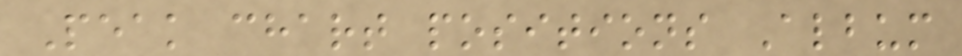Peak chart positions Album
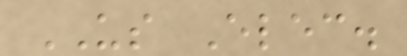US Elec.
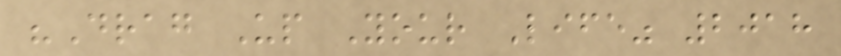"Drag Up Your Life" 2018
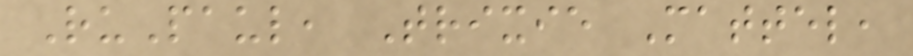RuPaul, Trixie Mattel,
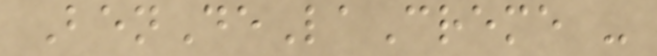BenDeLaCreme -
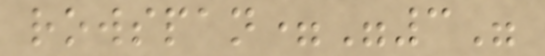rowspan="3"
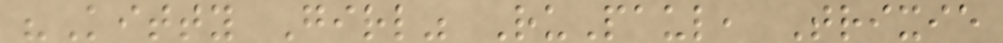"Kitty Girl" RuPaul, Trixie
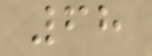68
